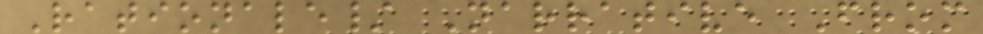Rationale/ Narrative From
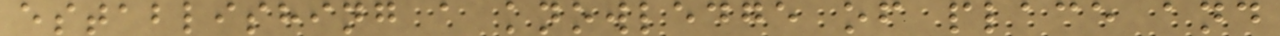establishing a knowledge of place and
